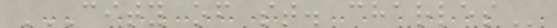CITY OF ST. CHARLES
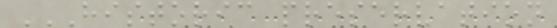HISTORIC PRESERVATION
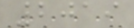2019
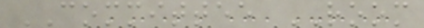COMMITTEE ROOM
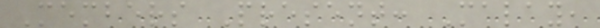Members Present: Malay,
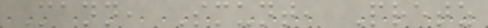Mann, Smunt, Pretz
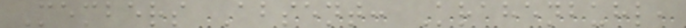Members Absent: Krahenbuhl,
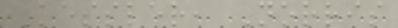Kessler, Norris
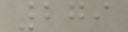279
